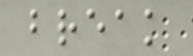break
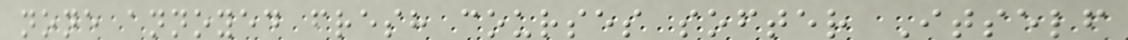none annoyed fresh courses softer Itself
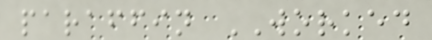paraffin WORKED
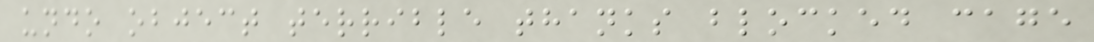undo object terrible thanks blocked cage
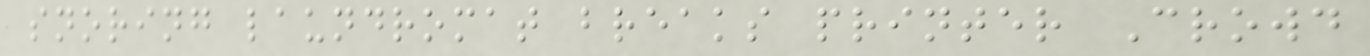snoring laundromat breaks printer Crowd
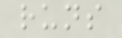runs
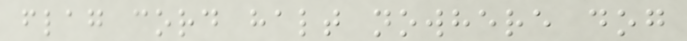flag cord halt nowhere dog
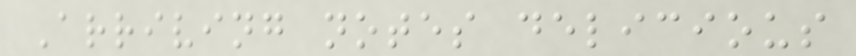Arriving notes delicious
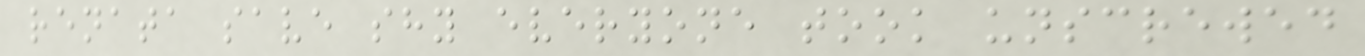renata save shy everyone took unscrewed
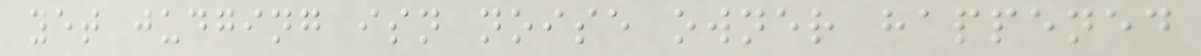yet judging isn noise owner happened
